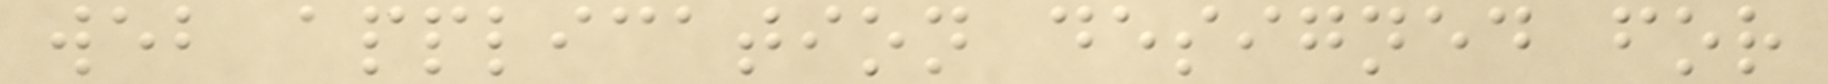web application designed for
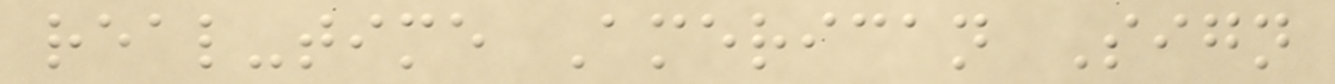real-time American Sign
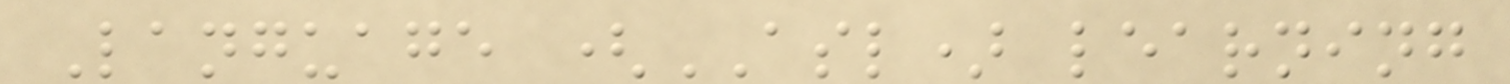Language (ASL) learning
